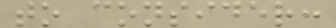to consider:
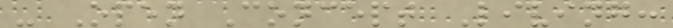- Open Concept Living:
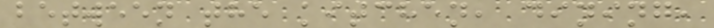between the kitchen, dining,
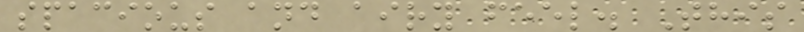spacious and airy feel. This
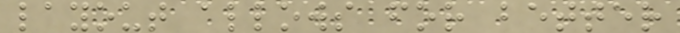layout allows for better
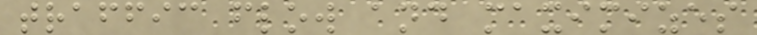traffic flow and maximizes
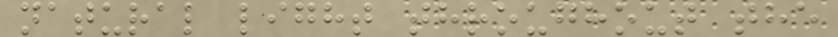natural light throughout the
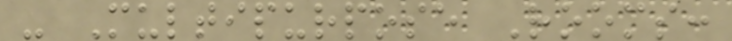- Multipurpose Rooms:
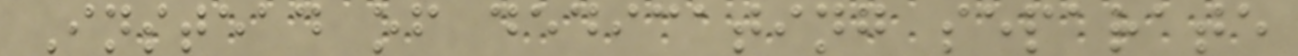Instead of dedicating separate
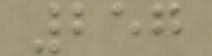257
